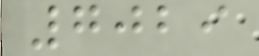7029
